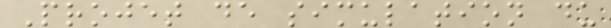Projet de simulation du
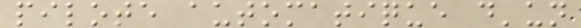pilote automatique d'un
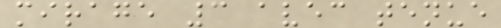mirage 3 avec tenue
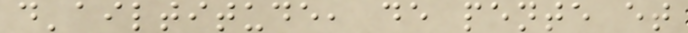d'ailtitude, de pente et
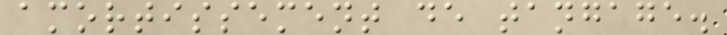amortissement de tangage.
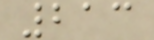213
